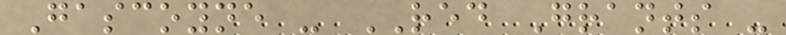Gascoyne - RED Grants -
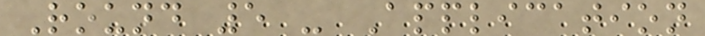Round 5 - Application
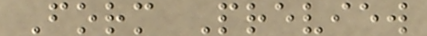Form Preview
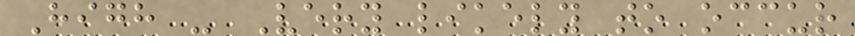High - Very likely to occur
